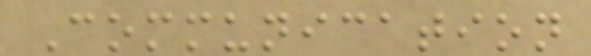Communication
